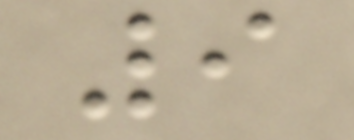9
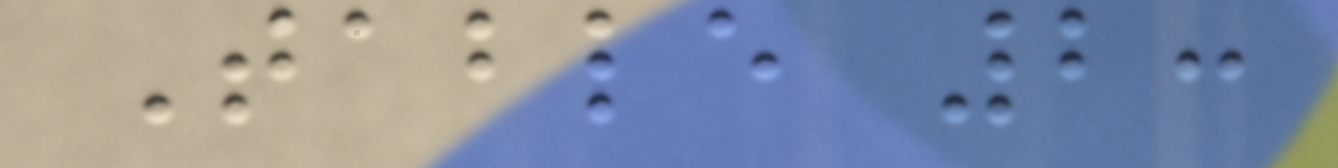Table 2:
